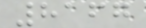8167
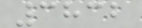3832
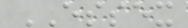ESSEX
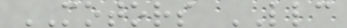MOTORS LLC
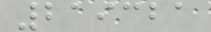219321
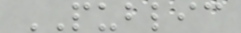PUBLIC
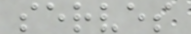serves
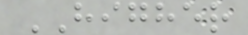HIGHER
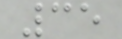35
